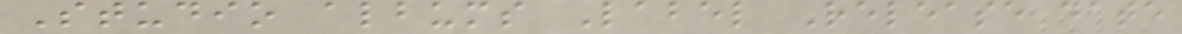Studio albums Label Release date
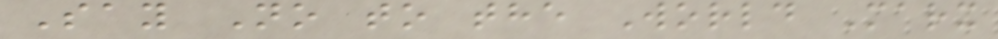Say No to the World Marx
